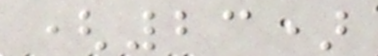(23)
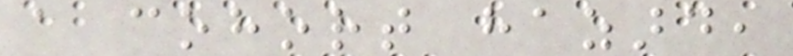a cohort hazard,
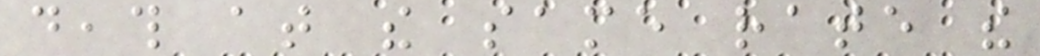death at the same rate the
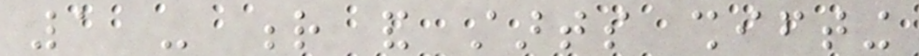1 - r and starts shifting
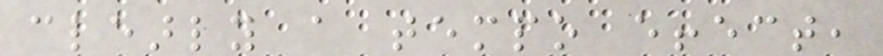clearly a tempo effect,
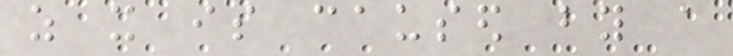as it is caused by a
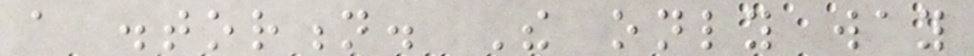a distortion. The only way
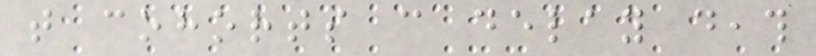that cohorts can delay death
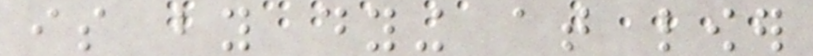is by dying at lower
